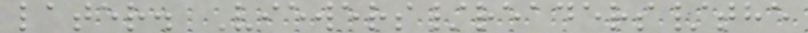later. Viewers/readers/the
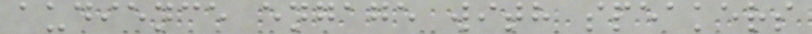audience engage with speakers
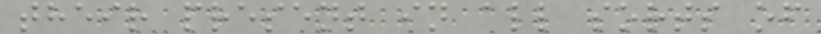their present in all sorts of
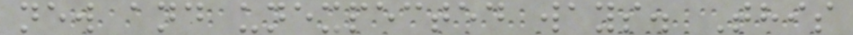new and unexpected ways. This
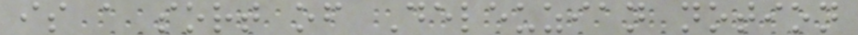is a sort of Deleuzian notion
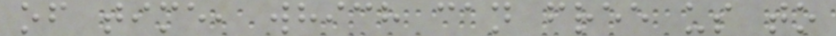of time, which can free us to
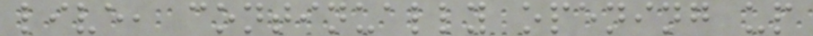live, continually opening up
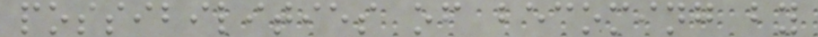possibilities of becoming by
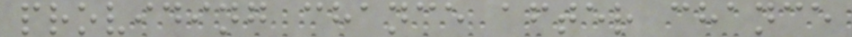providing chance after chance
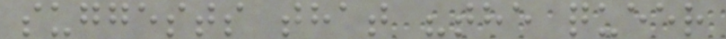suggests that "the queer
